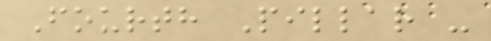Fourth Pillar -
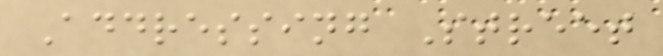Addressing Street
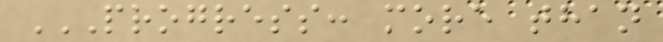PROGRESS: MORE THAN
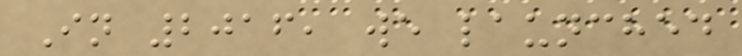In 2016, we launched
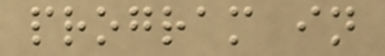program in
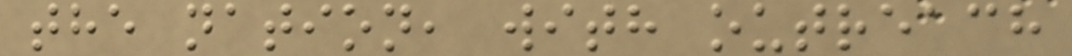the nation, with outreach
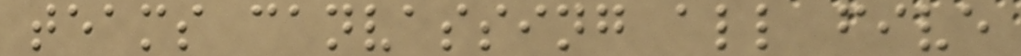teams canvassing all five
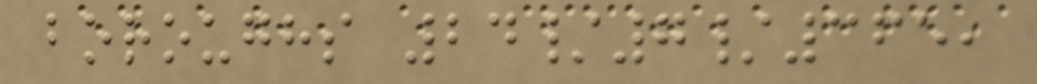boroughs 24/7/365,
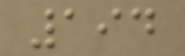194
